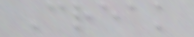Creak
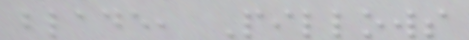blade, Pillows
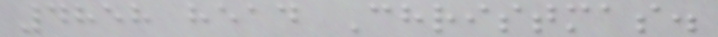4858 head Christmas.
